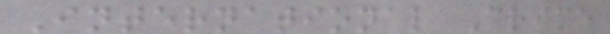International Crime
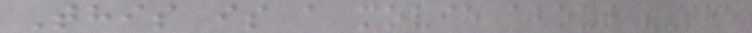This is a movie about "The
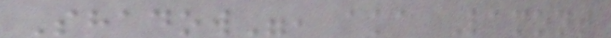Shadow", aka Lamont
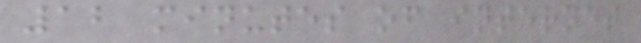12 minutes of internet
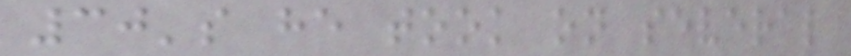30's he took on several
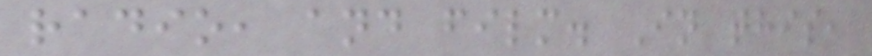radio, and film. In this,
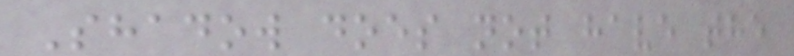Shadow does not have the
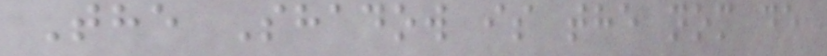The Shadow is the nom de
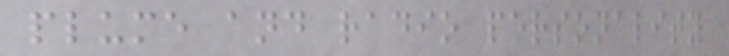plume and radio personality
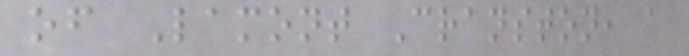of Lamont Cranston, a
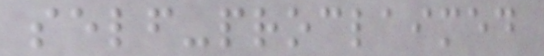self-proclaimed
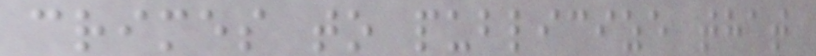crimes to publicize that
